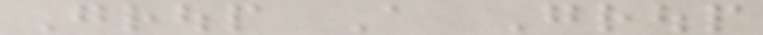Group A Group
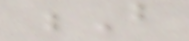B
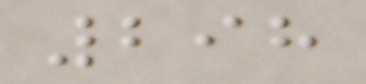298
